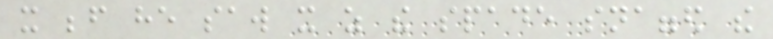it before he saw it as the spade snagged the
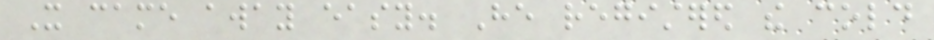It came away easy. He registered the cold
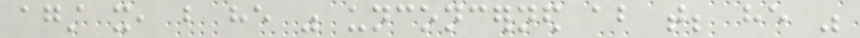against it, but he was unconcerned about that; he was
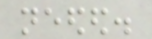needed.
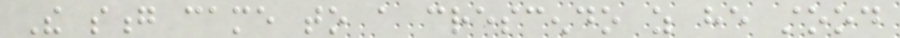The song came to a crescendo as he stood
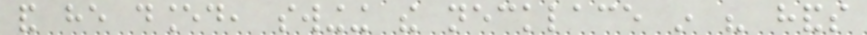and he danced, swinging the necklace in his hands
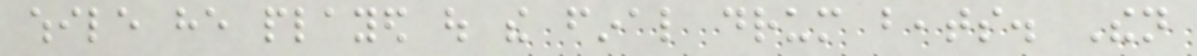while he played out the final drum beats. Then
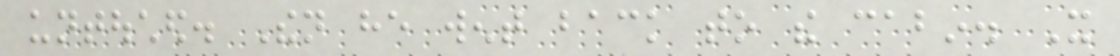untouched. Then he went back to the cabin. It
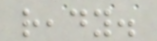ready.
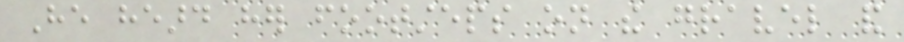He heard her footsteps on the gravel and
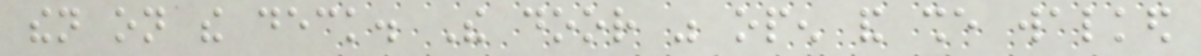then on the deck. The door was open and she walked
